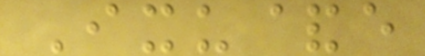Ixu&e
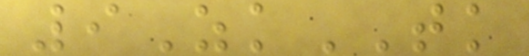9ZkTK
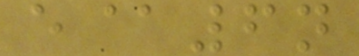e@6n
